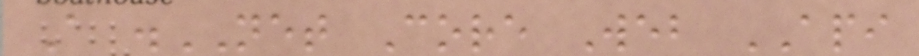A .NET Core Web API
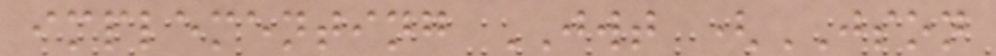implementing JWT (JSON
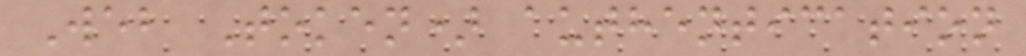Web Token) authentication
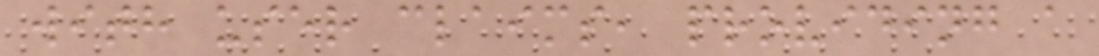with user claims, providing a
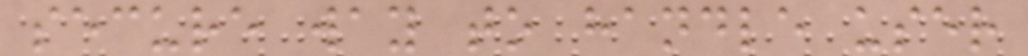secure way to handle user
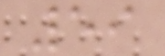59
